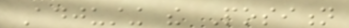Adjusting the Position
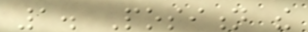1. Position the
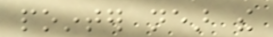pointer near the
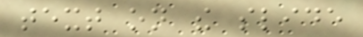text on the slide
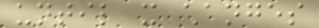until it changes
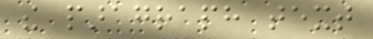the paragraph text
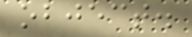object.
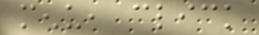menu, click
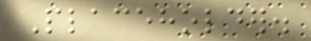Placeholder.
